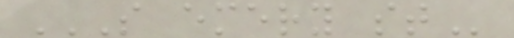S EMERY ST
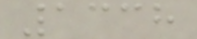1338
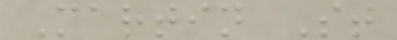Martin St
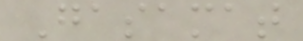Gasamat
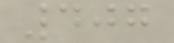407
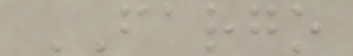FARGO
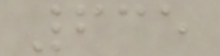635
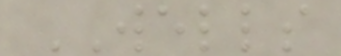WELLS
